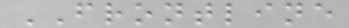FRONTLINE
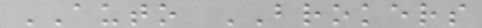AUTO BROKERS
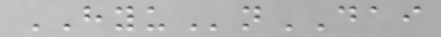HYUnDAI
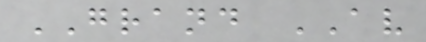GRAND AV
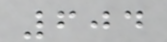604
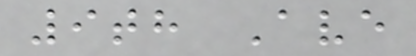9th Ave
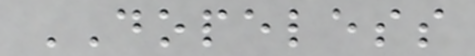DOPELESS
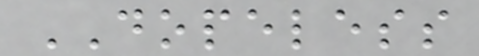DOPELESS
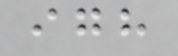igh
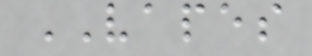VAPES
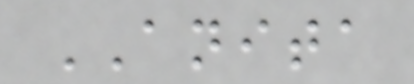ANITA
